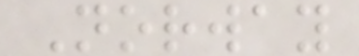Norway
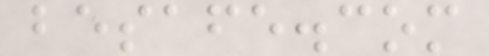besafe.com
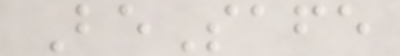BeSafe
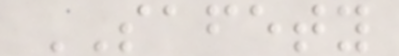SAFETY
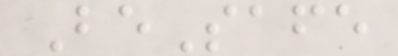BeSafe
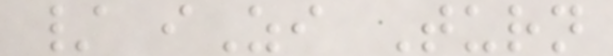/ iZi Turn
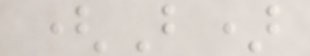(B)
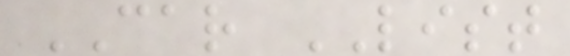CAR LIST
